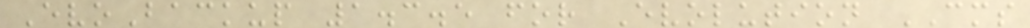EvoBackup 1.3.5 for Evolution CMS
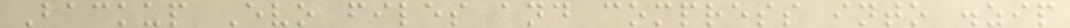Backup Evo files and compress into .zip
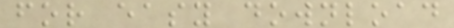for easy download
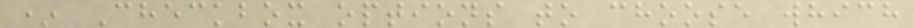* Checkbox options to choose which
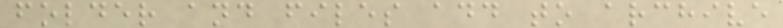folder and files add to archive
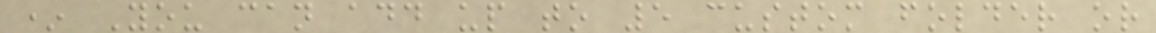* You can add up to 5 custom folder or
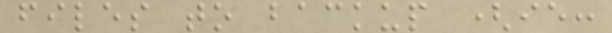files to backup (ie:
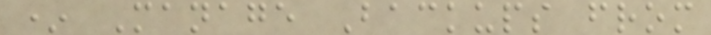* Manage Backups from
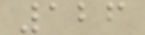126
